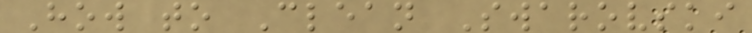How to Clean Swarovski
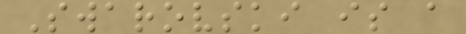Swarovski is a
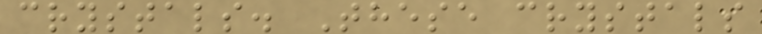crystals. These crystals
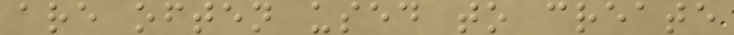are often used to create
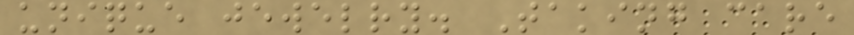unique jewelry. Taking care
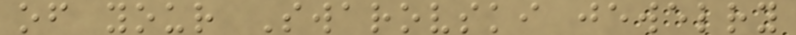of your Swarovski jewelry
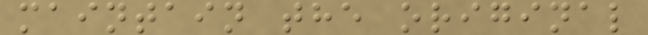maintain the original
